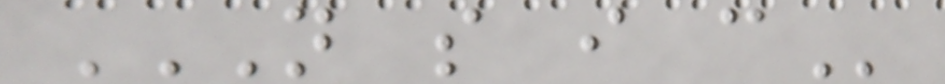N S I C
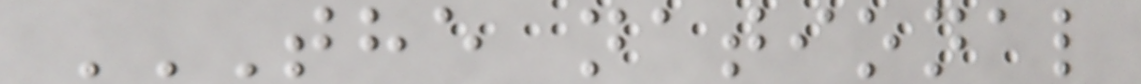THE NATIONAL
